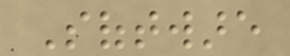Software
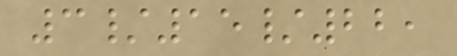3/15/22,
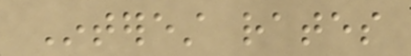Interest rates
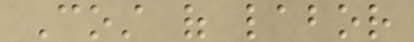Cost of labor
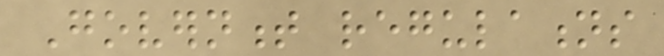Government regulations
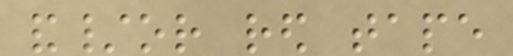and/or red tape
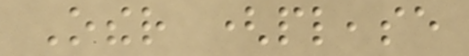Other (please
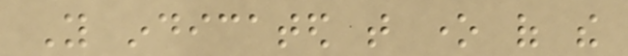You indicated that one of the
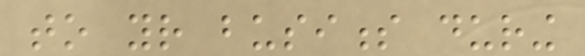to your business during
